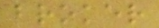broker
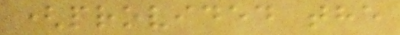(provided the
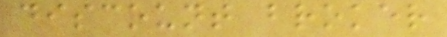discount broker
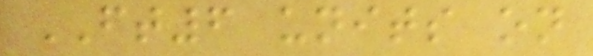FT6 units on
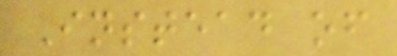Instead of
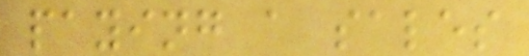paying a sales
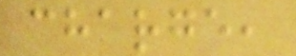charge,
